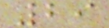29
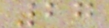27
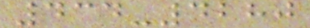434-4280
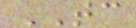TC
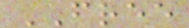FREE
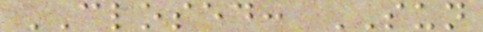CLOSED: SUN
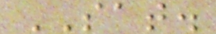SAT.
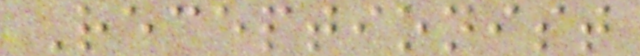Receptionist
